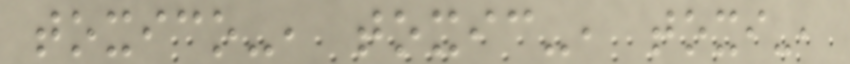toxico-, toxic-, toxi-,
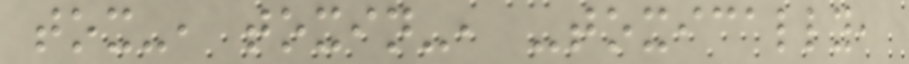tox-, toxin-, -toxically,
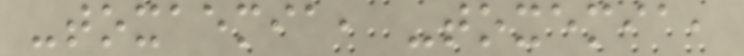-toxaemia, -toxemia,
